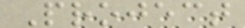Project
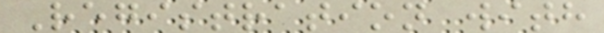Registration with
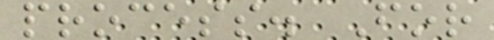process. For
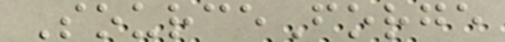SourceForge
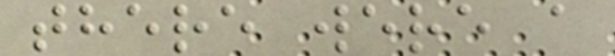there were a
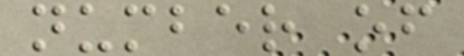number of
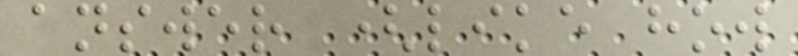answer (like how
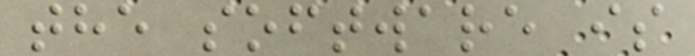the software is
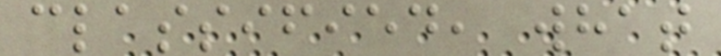classified, what
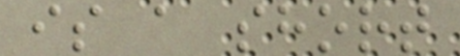is a short
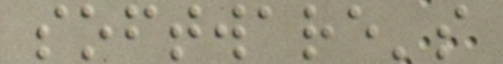software's
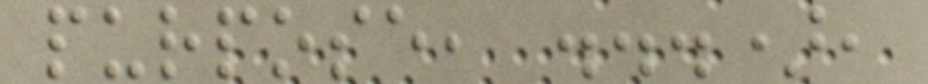purpose, ...),
